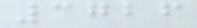3726
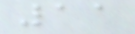11
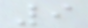9
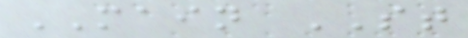MAIN ST
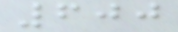600
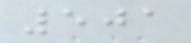501
